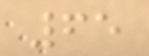65
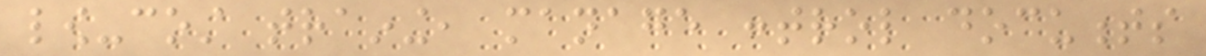low-cost training, manage control documents
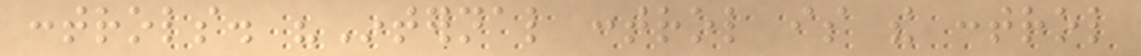controls. "Internal control is the control
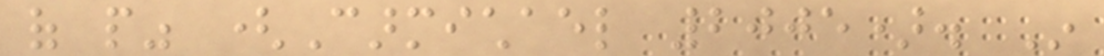of people" (Carmichael 2005). In
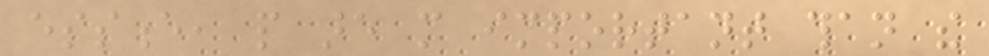essence, people are more important than the
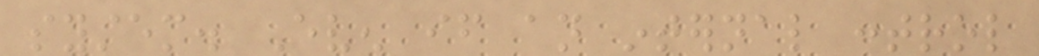system. Even if an internal control
